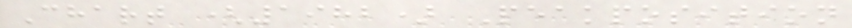Chart (1982) Peakposition
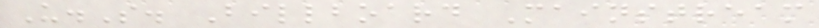U.S. Billboard Mainstream
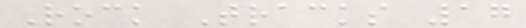Rock Tracks 17
